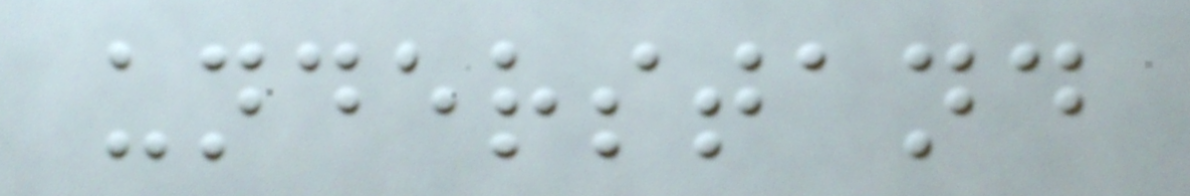understand
